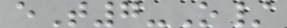eT7-O/
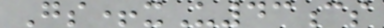Gs+xU43cs
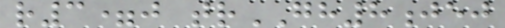r3=j trGH8jej
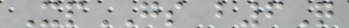XpGS b6Q
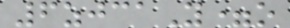6zjcaY=o
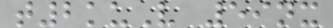t2kuV 59nx
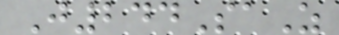J244SaZ
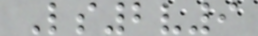Ls2v9
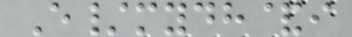E/mydh&i
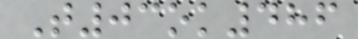T03ok486
